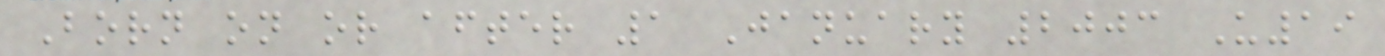Born on or after 1 January 2003 U19
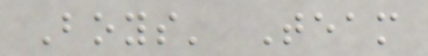Boys' Team
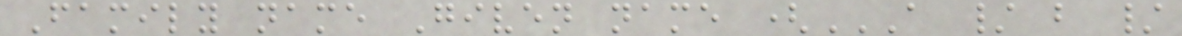Family name Given name (A / B /
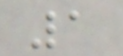1
